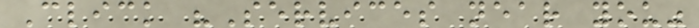Click "Services near you"
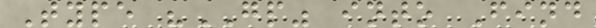Type "GP" into Find
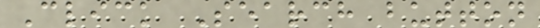Click Search button
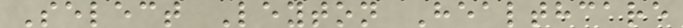Select Leyton Healthcare
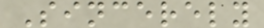Sincerely
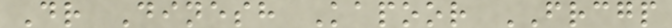Dr Dinesh Kapoor FRCGP
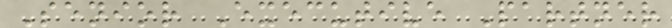Senior Executive Partner
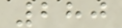280
